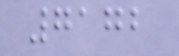7172
